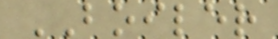BOILER
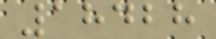18428
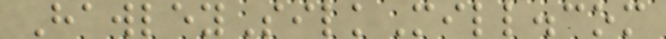HawleySilkMill.com
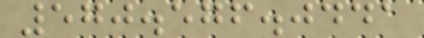570.576.0441
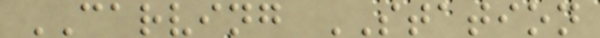CARVING STATION
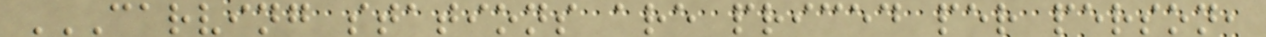CARVING STATIONS ARE PRICED PER PERSON,
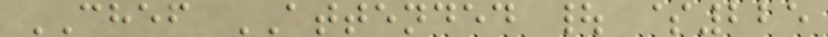CHEF ATTENDED | $225
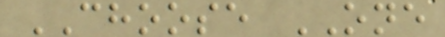CHOOSE ONE
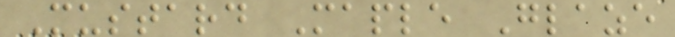Mustard Maple Glaze
